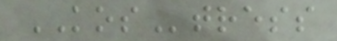KOStress
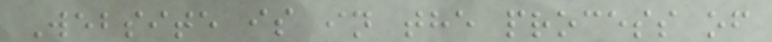Website is in the process of
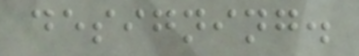designing.
